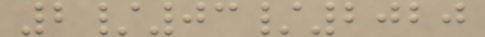2/03/2020
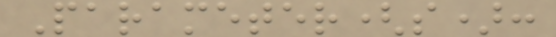Parameter(s):
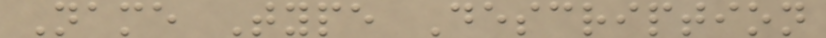Name Type Description
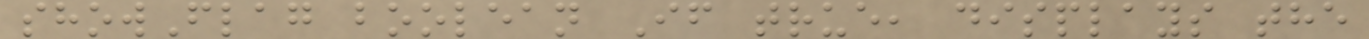showFlag boolean If true, displays the
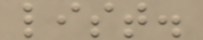list.
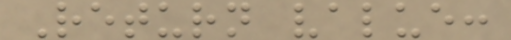Return value:
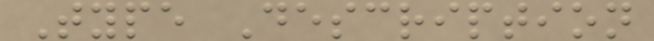Type Description
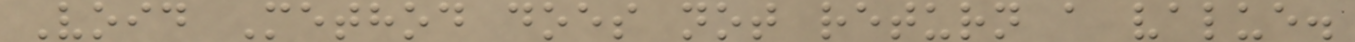Void Method does not return a value.
